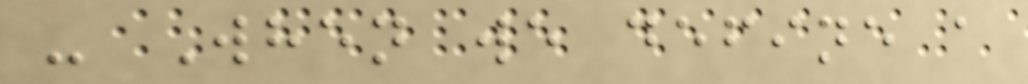- When we define a
